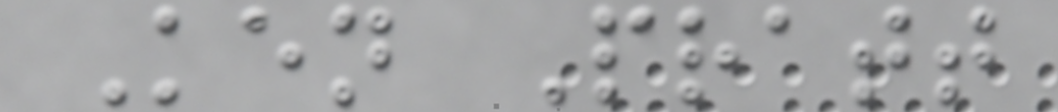Ken Pratt
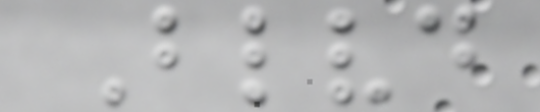Blvd
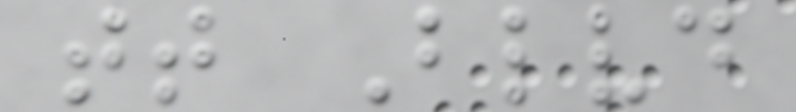tt Blvd
